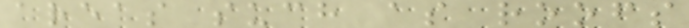areas such as roofs
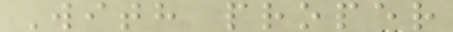With proper
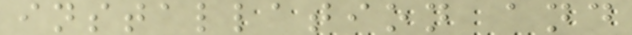installation and
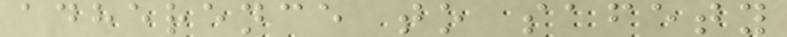adherence to safety
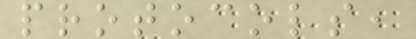protocols,
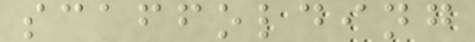scaffolding
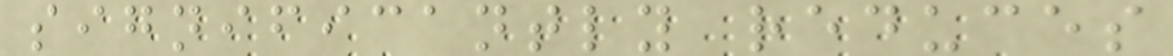significantly reduces
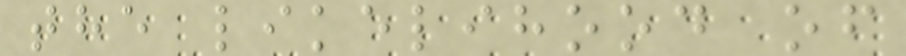the likelihood of
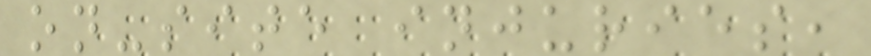on-site injuries,
